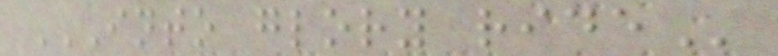INTO GLORY RIDE
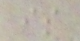is
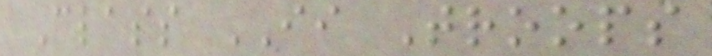Class II Troops
